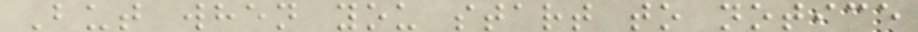But when you start to notice
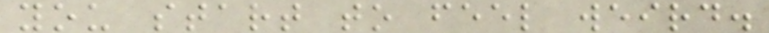you start to feel weird.
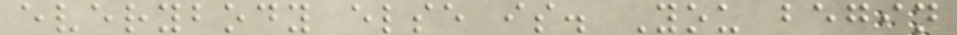everybody else is. You begin
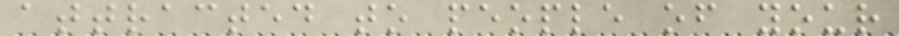attracted to people of your
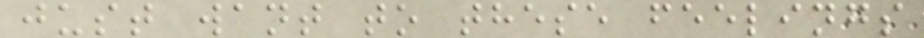just want to these feelings
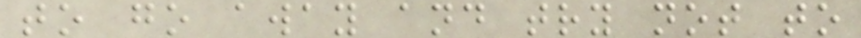to go away and try not to
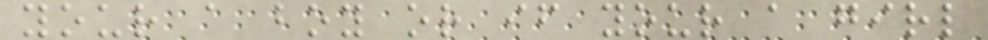your a boy or if your a girl
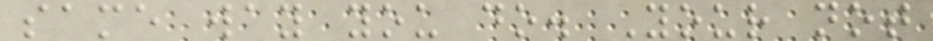same way you do. Your not
